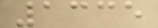1335
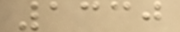1330
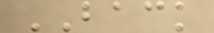BACK
